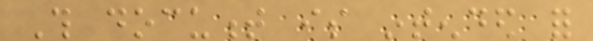This document is intended for
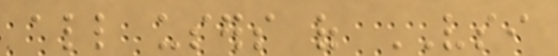all users of VSI
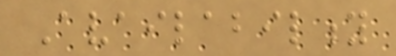Availability
